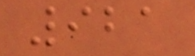921
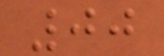00
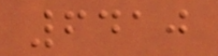6410
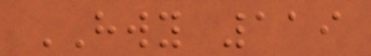HWY 119
